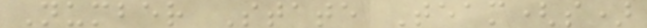Number State Team(s)
